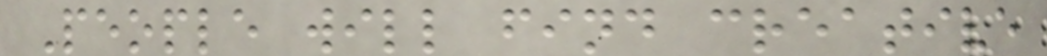People will find creative
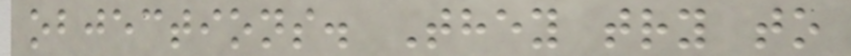objections. They try to
